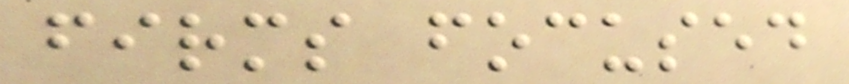firms focused
